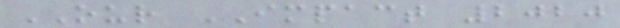OUR IMPACT 2020
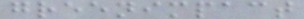greenimpact
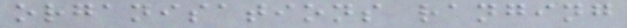organisations ranging
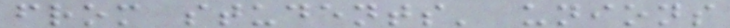from students' unions
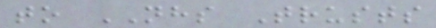to NHS Trusts
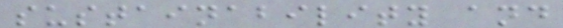sustainability and
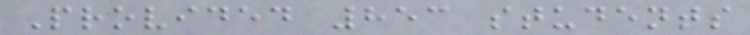Provided 853 students
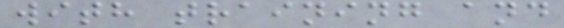with training and
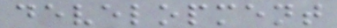development
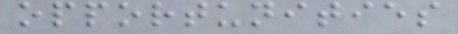opportunities
